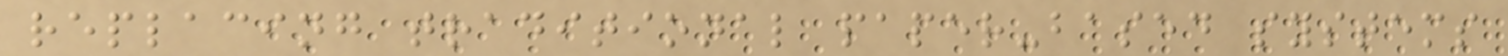replacing traditional paper-based systems
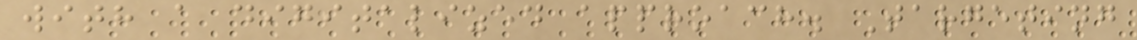with a digitalized approach. Targeting
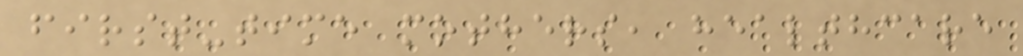first-time mothers, healthcare
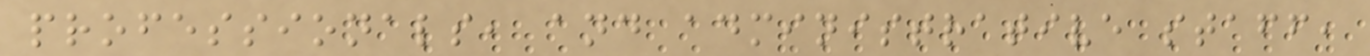professionals, and administrative staff,
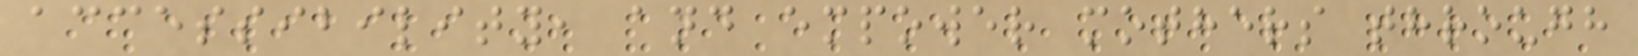accessibility, and empower mothers through
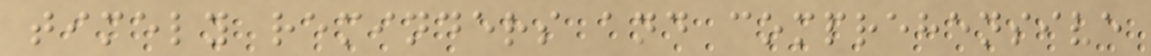timely reminders and comprehensive
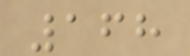168
